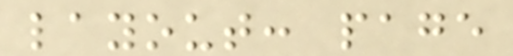layout: page
